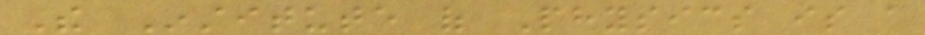The Institute of Physics is a
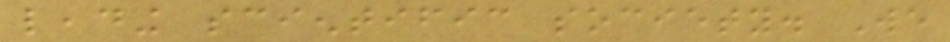leading scientific society. We
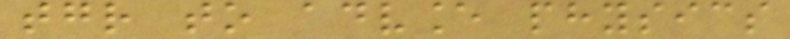together to advance physics
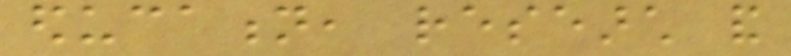education, research and
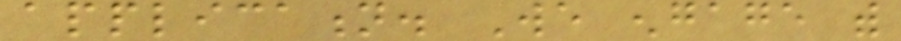application. We engage with
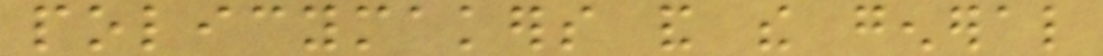policymakers and the general
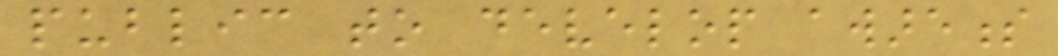public to develop awareness
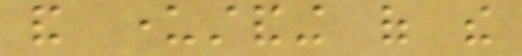and understanding of the
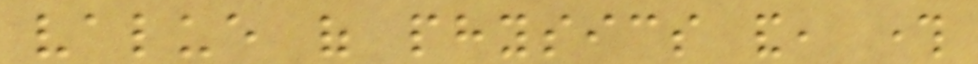value of physics and, through
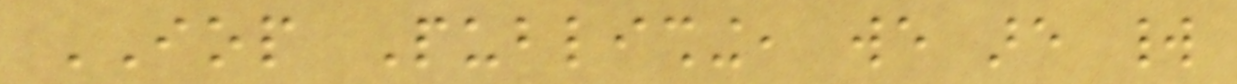IOP Publishing, we are world
